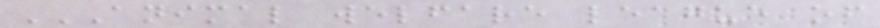ANIMAL WELFARE LEAGUE OF
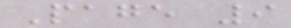Page 9
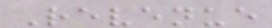Revenue
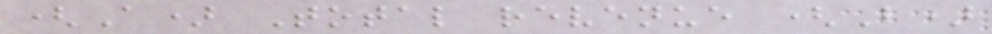(A) Total revenue (B)
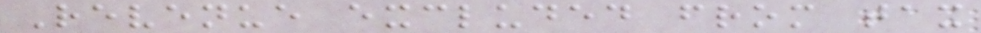Revenue excluded from tax
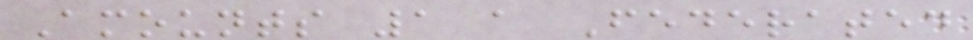Amounts 1 a Federated
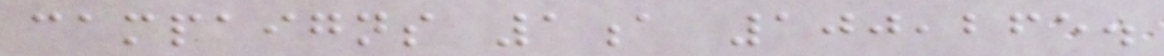campaigns 1a 100,265.
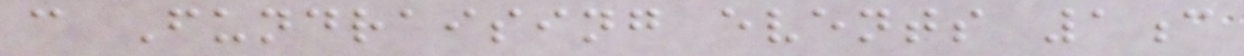c Fundraising events 1c
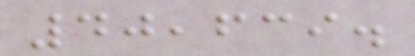40,639.
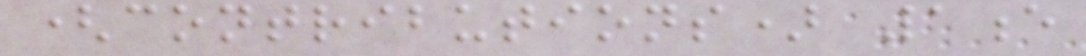(contributions) 1e
